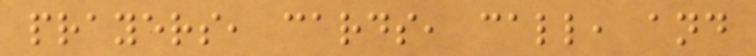prayers, cards, call, and
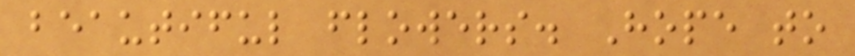beautiful flowers. Hope to
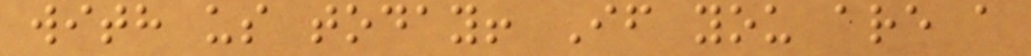with us today! If you are a
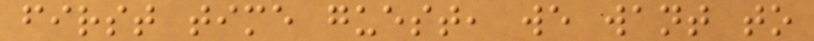first time guest, we want to
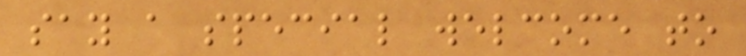say a special welcome to
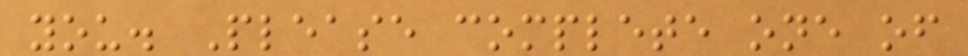you. Please complete one of
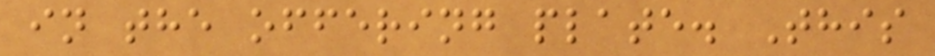in the offering plate. This
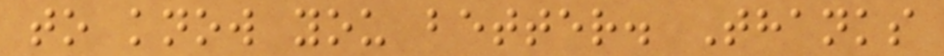to know you better. Thanks
